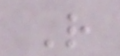R
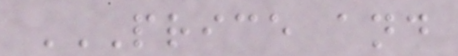PRICE AND
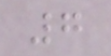7
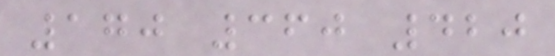170 360 420
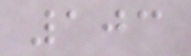103
